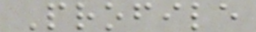Profile
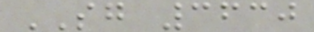SG 3630
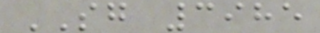SG 3985
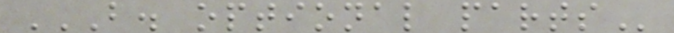B. OPTIONAL PARTS
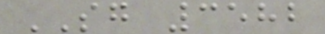SG 3582
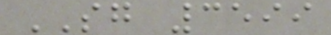SG 3599
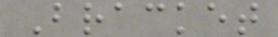Bracket
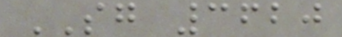SG 3620
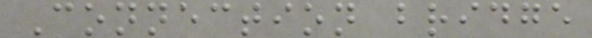Connection bridge
